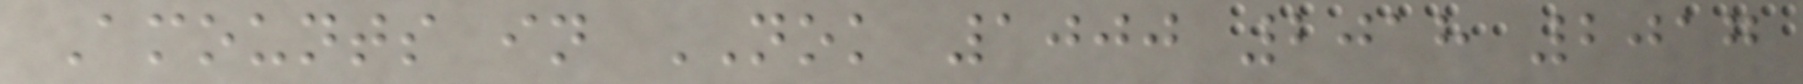Amounts in NOK 1000 2018 2017
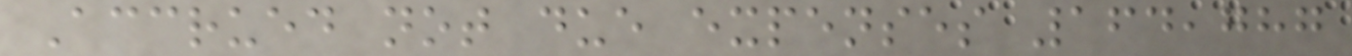Accrued not due expenses 164,787
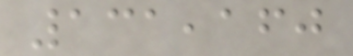131,160
